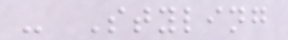- Styling
